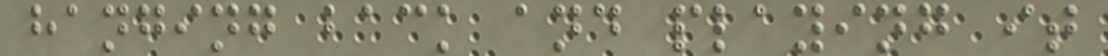hanging back and playing it
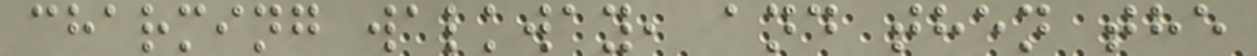charming walkway, and then the
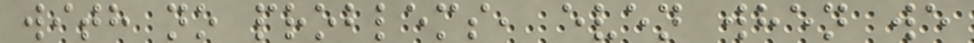with no problems, even when we
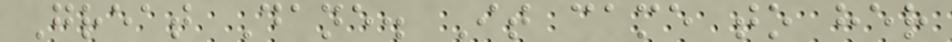Great Dane. It came to her
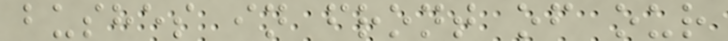bushes in front of our
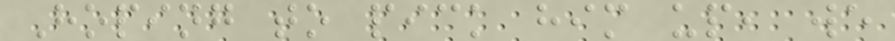Hoping to pick him up, we
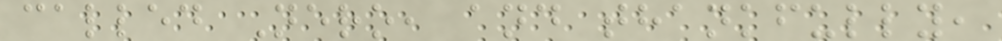called Nero, and thankfully,
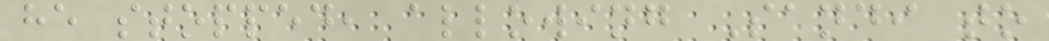he stopped, allowing Sandi to
